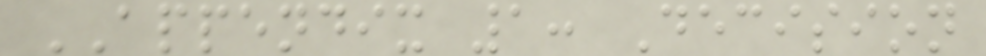APPENDIX 1: Decision
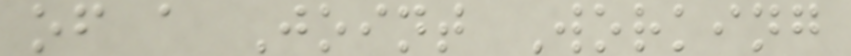of a Joint Working
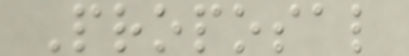Proposal
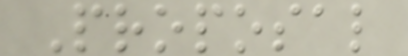Proposal
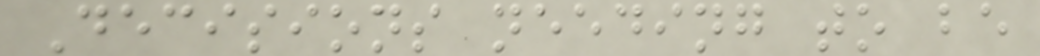Decisions needing to be
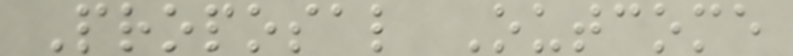Proposal Outcome
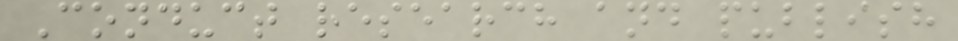Conduct research and publish
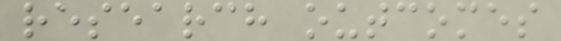research outcomes
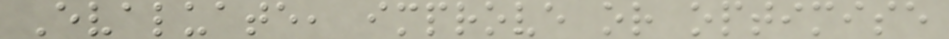Evaluate, improve or optimise
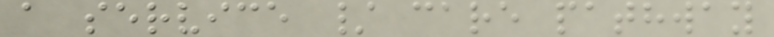a service / care pathway
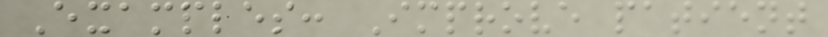Examples: Improve patient
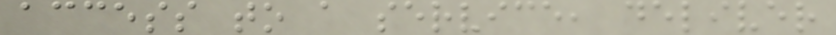access to a service, deliver
